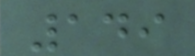149
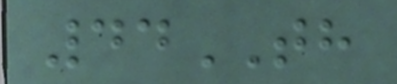44TH
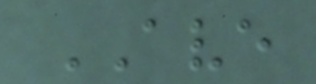AVE
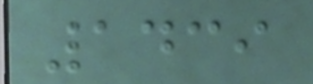1439
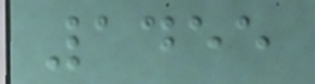1455
